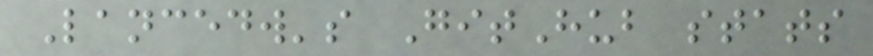Lancedw's GitHub stats
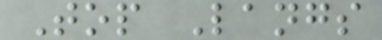Top Langs
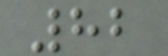82
